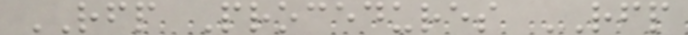RFP Procedures RFP
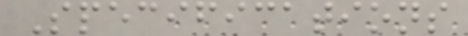Specifications
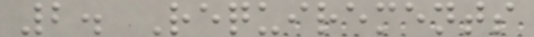2. Requirements
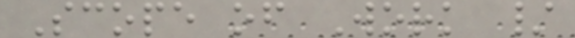Scope of Work /
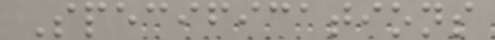Specifications
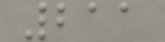211
